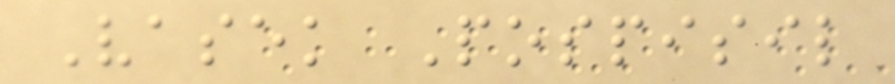Vasek Pospisil
